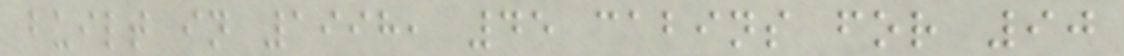built in 1998, 45 cabins for 90
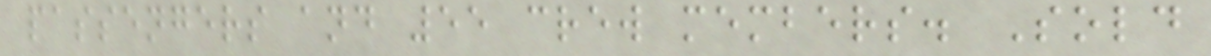passengers and 55 crew members. Sold
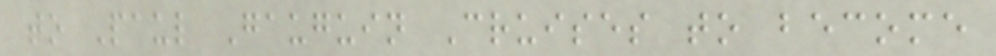to Paul Gauguin Cruises to become
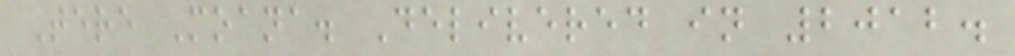Tere Moana. Delivered in 2012.
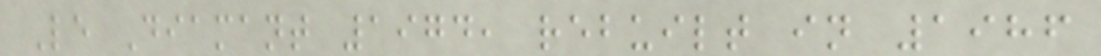Le Diamant 1974, rebuilt in 1986
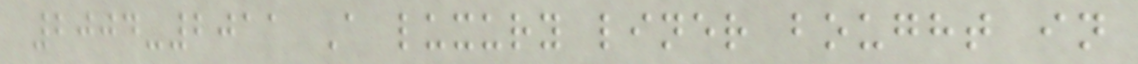2004-2011 A luxury liner bought in
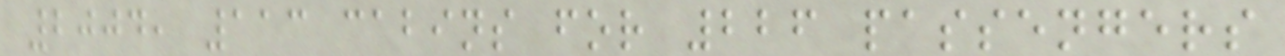2004, 113 cabins for 226 passengers
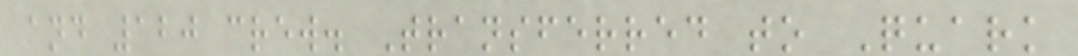and 120 crew. Transferred to Quark
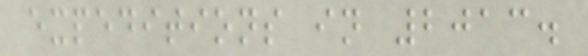expeditions in 2013.
